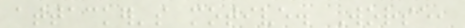attacker's motive. Worse,
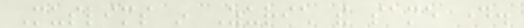Muslims in Zurich the same day.
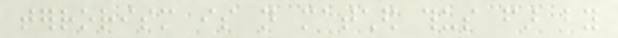terrorism is not matched thus far by
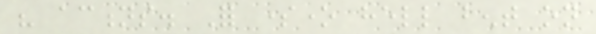his actions. For someone hell bent on
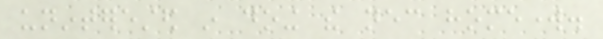uninterested in doing the necessary homework.
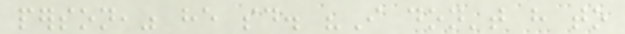person," he said. "I don't have to
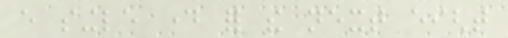every single day for the next eight
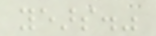years."
